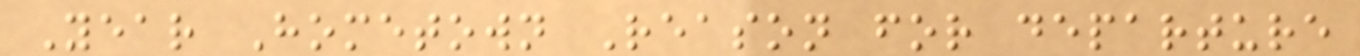Year Hometown Reason for departure
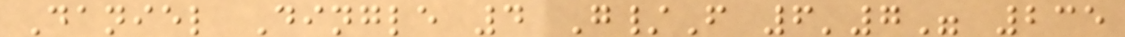Daniel Dingle 4 G/F 6'7" 235
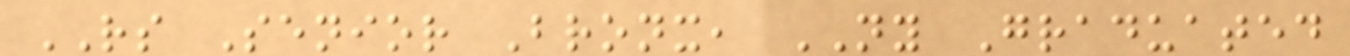RS Senior Bronx, NY Graduated
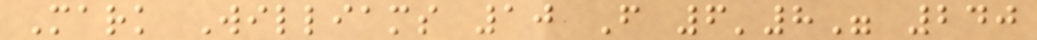Mark Williams 10 F 6'8" 240
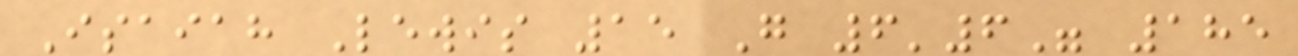Isaiah Lewis 15 G 6'6" 185
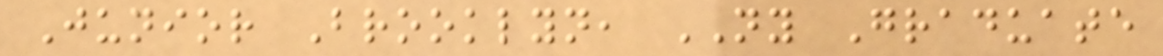Junior Brooklyn, NY Graduate
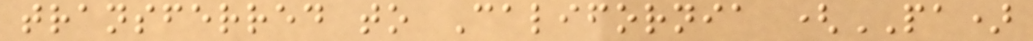transferred to California (PA)
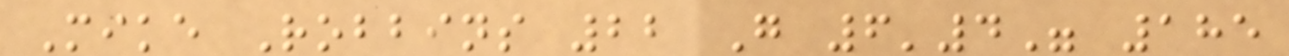Mike Robbins 22 G 6'4" 185
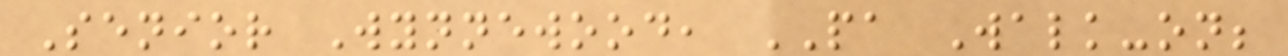Senior Wynnewood, PA Walk-on;
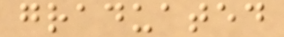graduated
